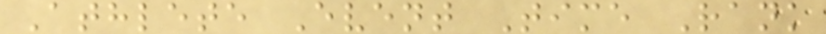Athlete Event Time Rank
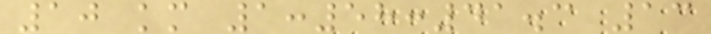10 km 1:58:41.3 13
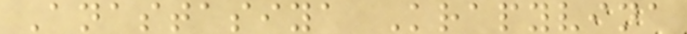Anastasiya Krapyvina
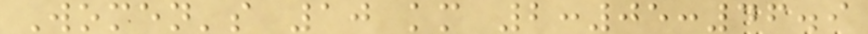Women's 10 km 2:05:46.9
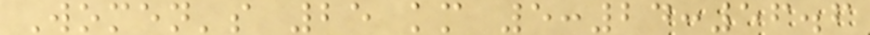Women's 25 km 5:24:56.6
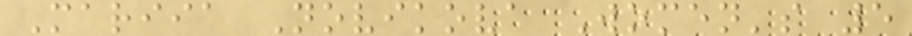Mariia Novikova Women's 5
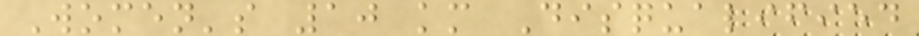Women's 10 km Disqualified
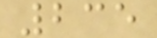235
